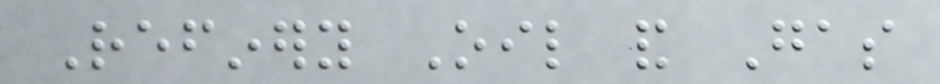Refinery Oil and Gas
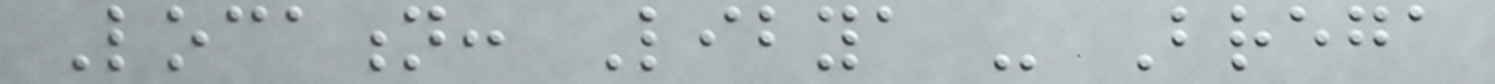Location: Libya - Brega
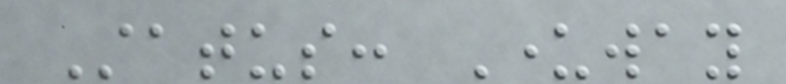Status: Underway
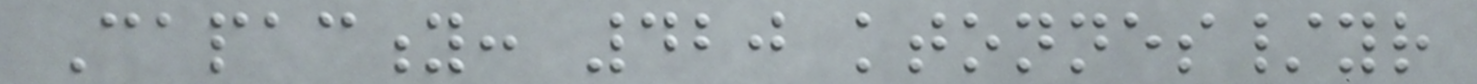Capacity: 420 ktonnes/yr
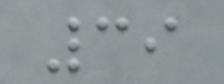39
